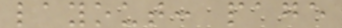layout: page
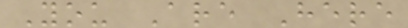You Are Here
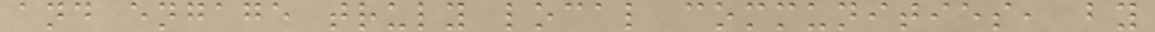and engage truly local communities, by
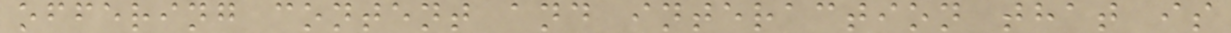offering content and interaction that is
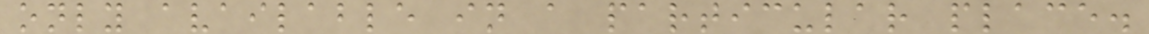only available in a particular place.
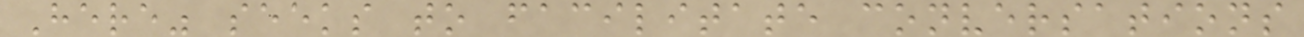Here" seeks to facilitate conversations
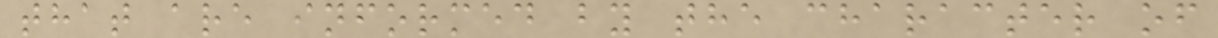that are informed by the character of
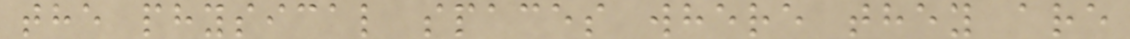the physical spaces where they are
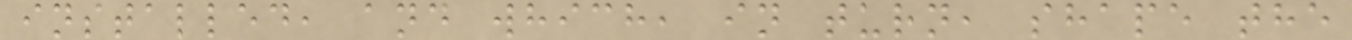installed, and which, in turn, shape the
